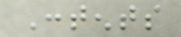Contents
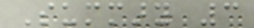Summary 3
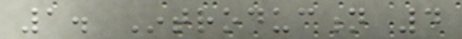1. Introduction 4
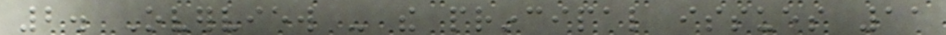2. Overview - the principal issues 11
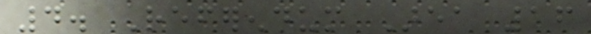4. Referendum Area 16
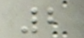2
